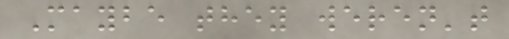Maybe they weren't
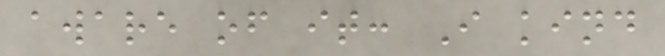aware of it: I kind
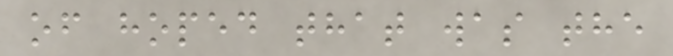of hoped that was the
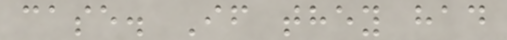case. If they had
